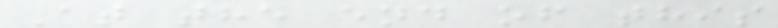At the end of this
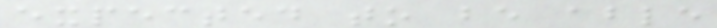expected to be able
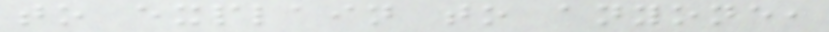to explain to anyone,
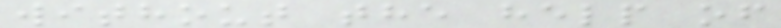without the help of
